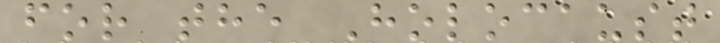for the Holocaust
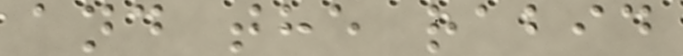and the rabid
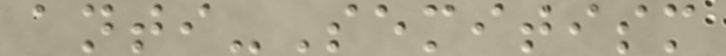anti-Semitism
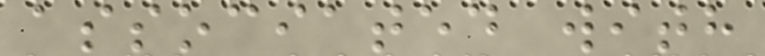associated with
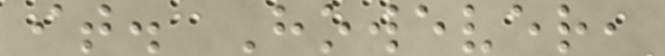it. However,
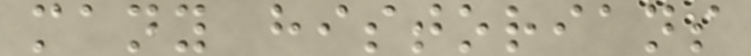many historians
